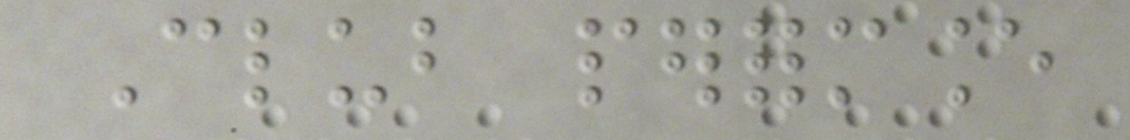Club performance
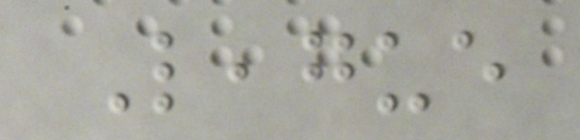League
